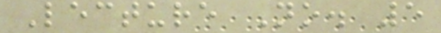Lecture No. 5
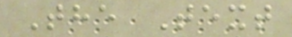The Text
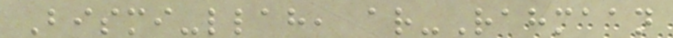Bismi-llah, ar-Rahmaan
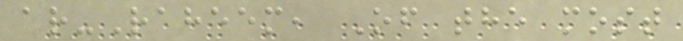ar-Raheem, Of the most
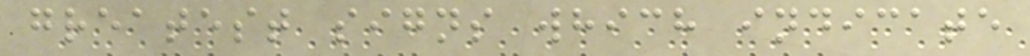greatest signs which indicate
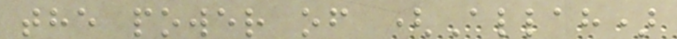the power of (Allah)
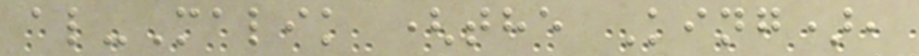al-Malik (the King),
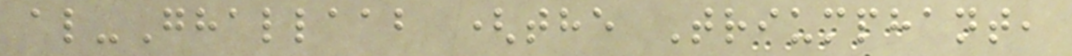al-Ghallaab (the Triumphant,
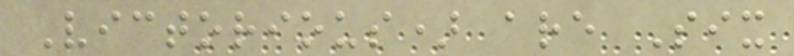Victorious) are Six
